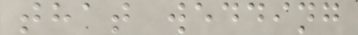that wedding
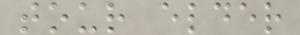tour elder
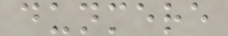dunmere
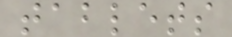tablets
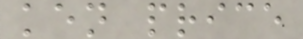ken price
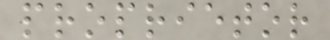proprietor
